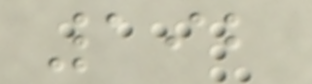192
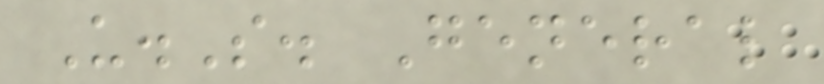U.S. General
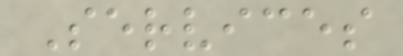Services
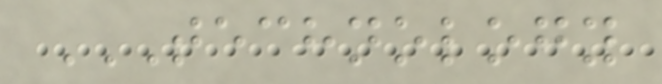TECHNOLOGY
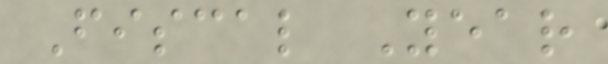Fiscal Year
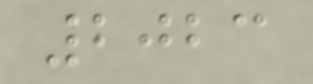2023
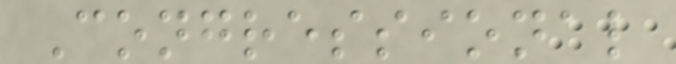Congressional
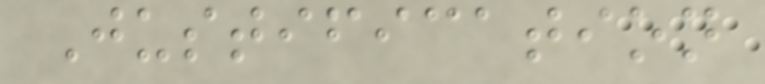Justification
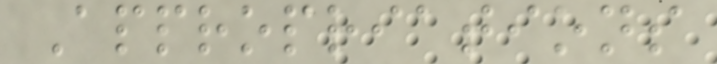Appropriations
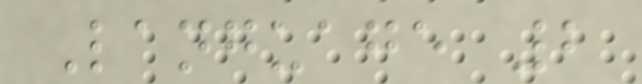Language 2
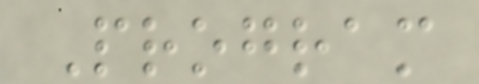Program
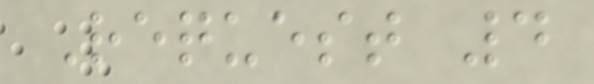Request 4
